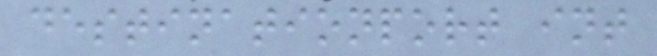destinationport int
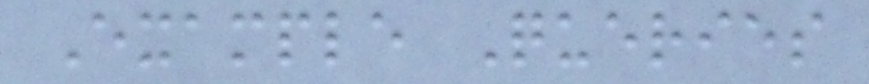Example Queries
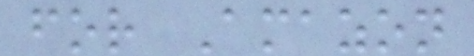for Amazon
